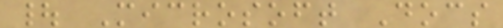| Microsoft Docs
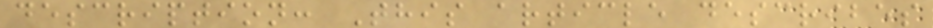description: This article describes
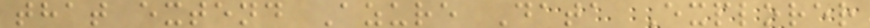that extend Azure Data Explorer
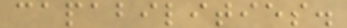capabilities.
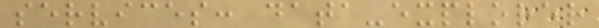services: data-explorer
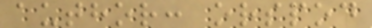author: orspod
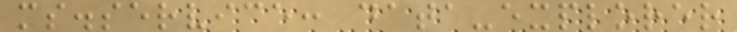ms.service: data-explorer
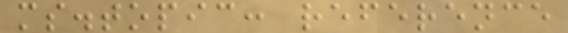ms.topic: reference
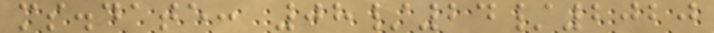ms.date: 08/24/2020
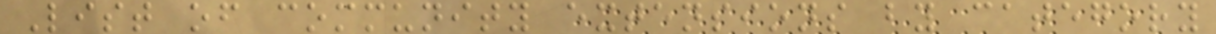List of community extensions by category
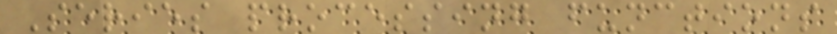Series processing functions
